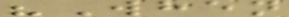"When
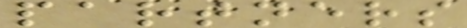partners
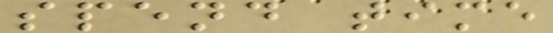spend time
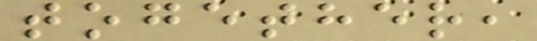together,
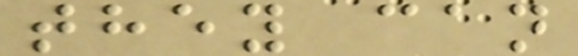they can
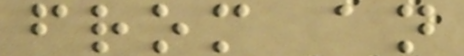from an
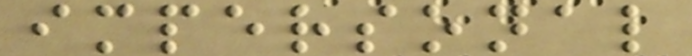impersonal
